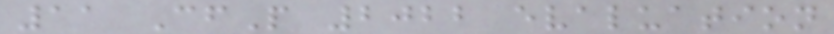11 CfP 2022 evaluation
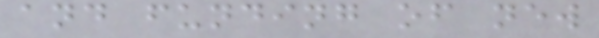and funding of new
